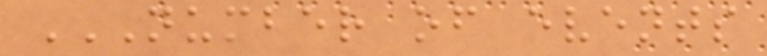NUMBER OF EVENTS
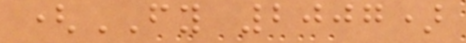(FY 2007)
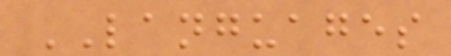LANGUAGES
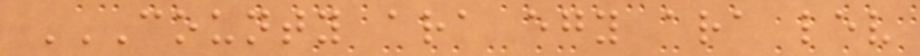COUNTY ARA EGY ARA LEV
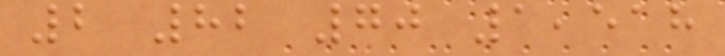2 82 70 1,518
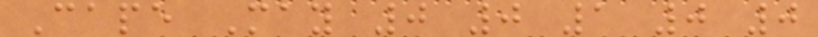Cape May 0 0 1 0 0
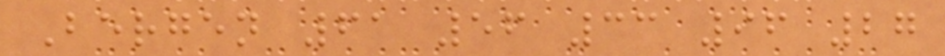Bergen 61 56 33 96 27
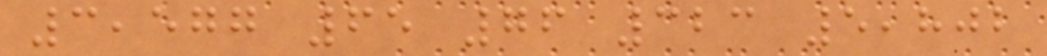3,577 65 76 323 5,802
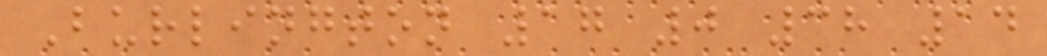Burlington 17 0 38 14
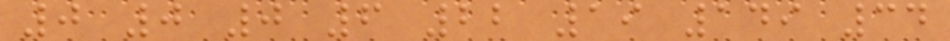0 0 0 6 22 19 149 34
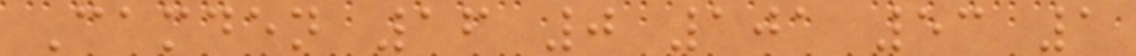Camden 16 0 101 53 1
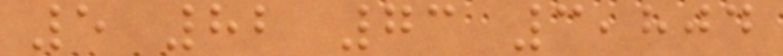5 82 73 3,804
